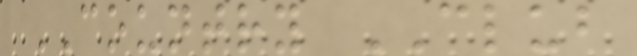COUNTRY CLUB
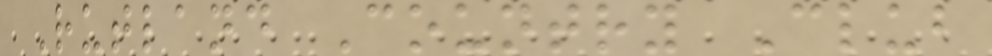Rutland Country Club
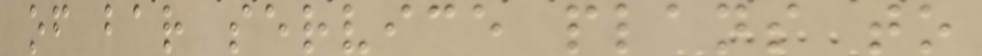of bar service plans to
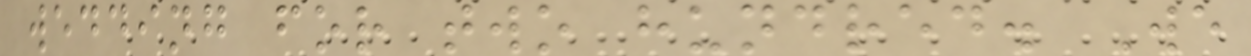wedding for two hundred. We
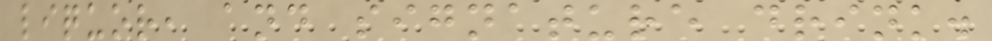liquor, and signature drink.
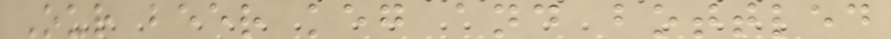Our beer keg and bottled
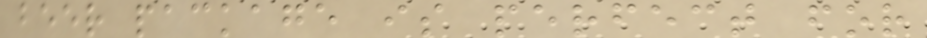beer package is perfect for
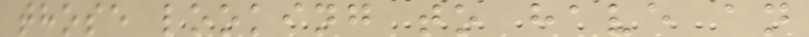those looking to have an
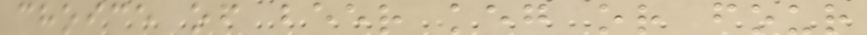choice of beer keg or four
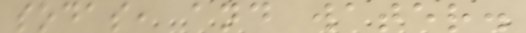sodas, and water.
